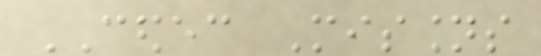CEDEC Missions
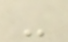-
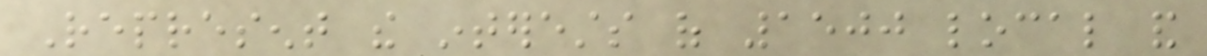Represent the interests of 1500 local and
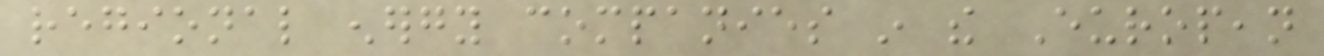regional energy companies in the European
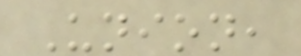Union,
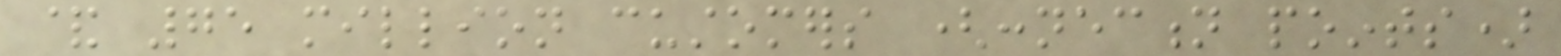& 75 million customers (connection points)
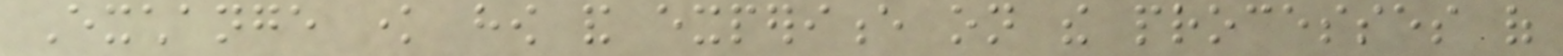Exchange know how and experience on the processes of
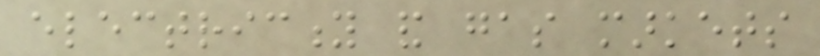electricity and gas markets
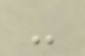-
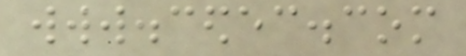www.cedec.com
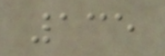135
